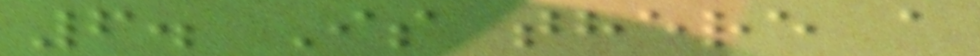6. Is there a
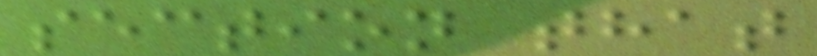section that
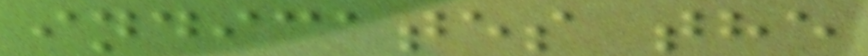indicates the
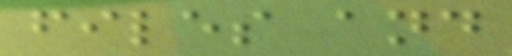files and
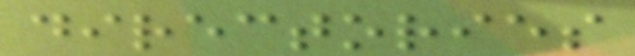directories
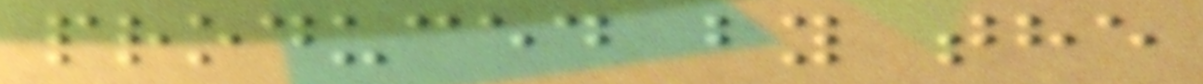produced by the
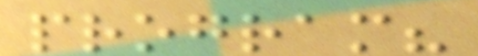program?
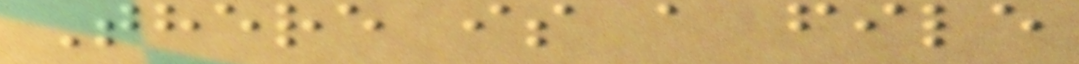There is a file
